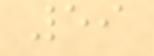59
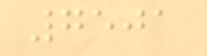7501
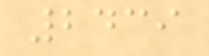2439
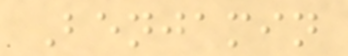Benjamin
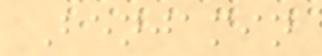Benjamin
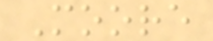Moore
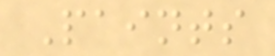Paints
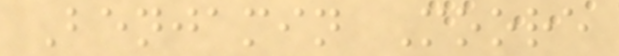Benjamin Moore
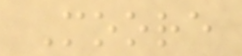Moore
